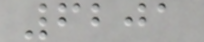6201
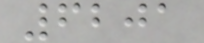6201
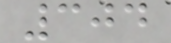304
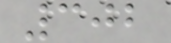302
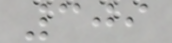309
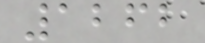1262
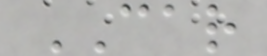CAR
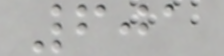601
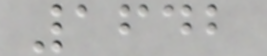1642
